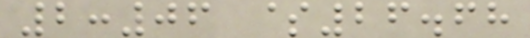2:06 $26.68
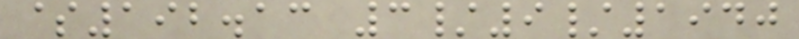$192.13 3/9/1940
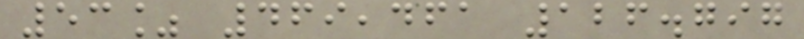53% 469,461 126.797
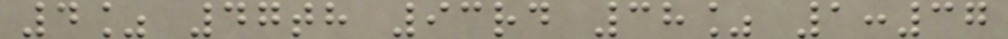4% 47th 93rd 38% 1:37
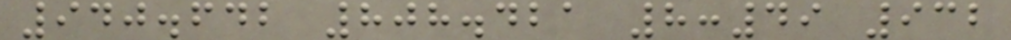940.642 808.421 8:49 932
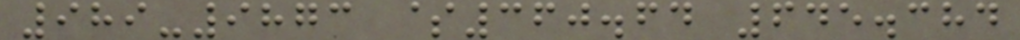989-9873 $360.64 645.384
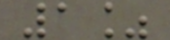1%
